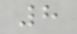8
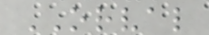ORVAL
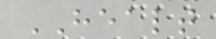HEALT
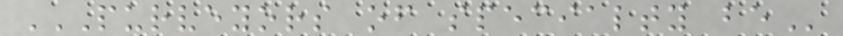PURVEYORS OF SPECIALTY BE
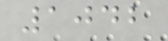1042
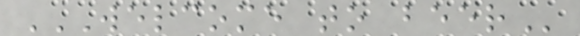WELCOME TO BEER
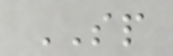SP
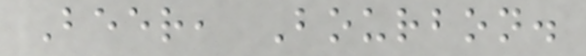Beer, Bourbon.
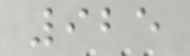925
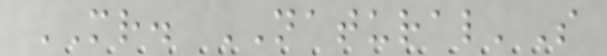MR. NATURAL'S
